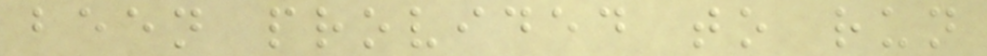been provided to run
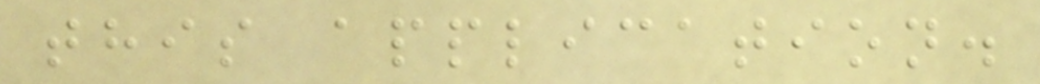this application.
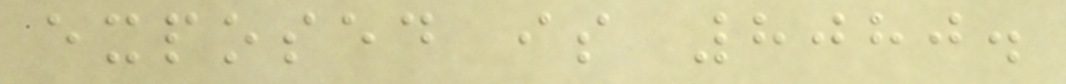exposed is 8080.
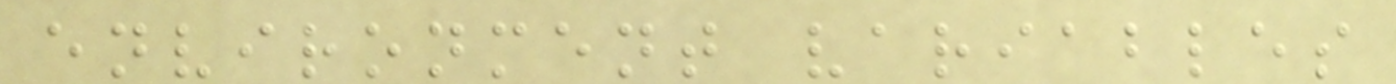environment variables
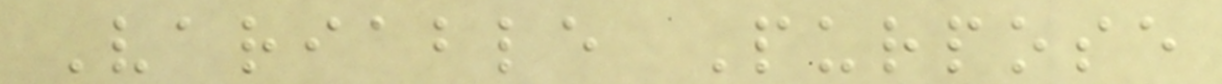Variable Purpose
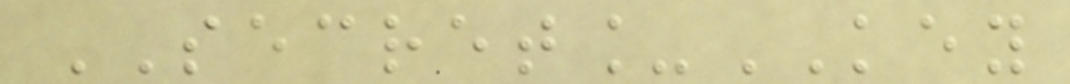SECRET_KEY
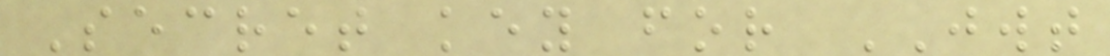Secret key for JWT
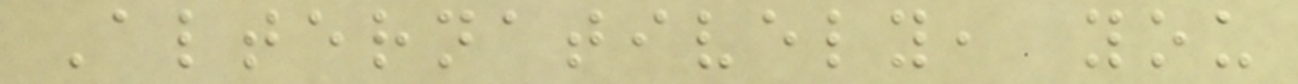Alternatively, you
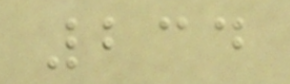234
